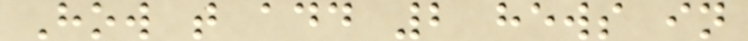How t add 2 hews in
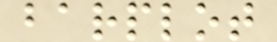barplot
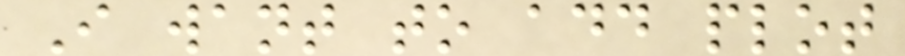I want to add plot
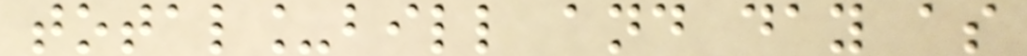total_bill and day as
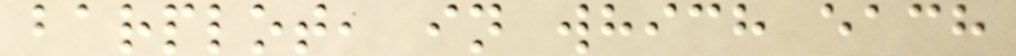barplot, in which each
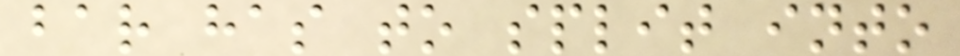bar has to split into
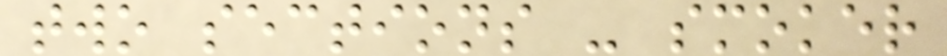two sections - smoker
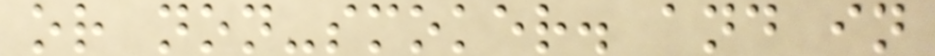or non-smoker. and in
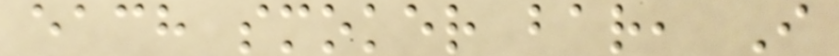each smoker bar, I
